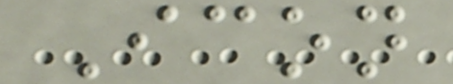Icon
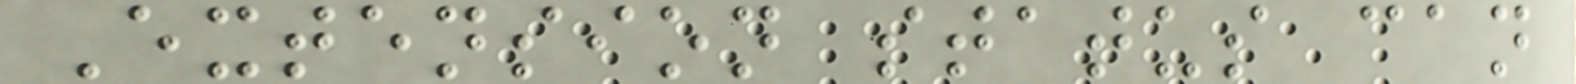Extension status can
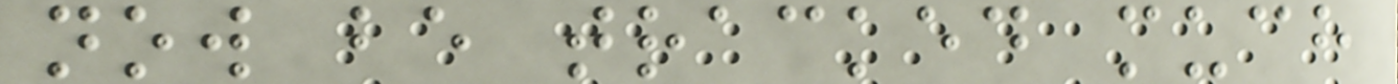now be tracked much
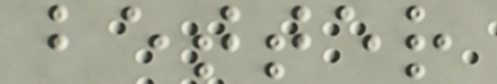better
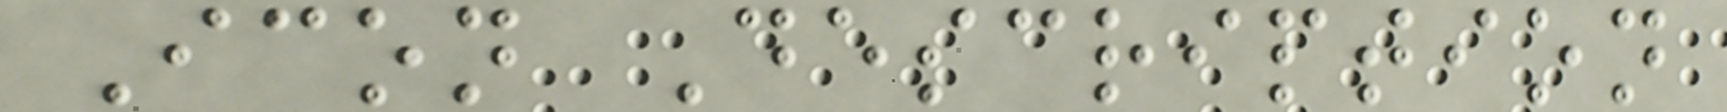Icon Description
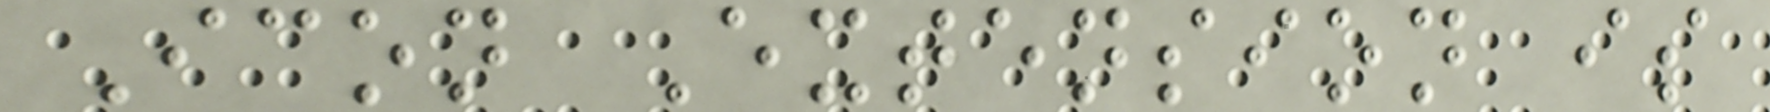Icon Extension is
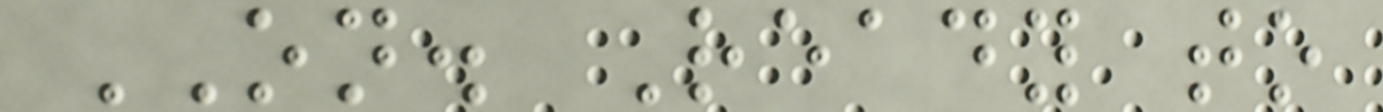ON. Ready to
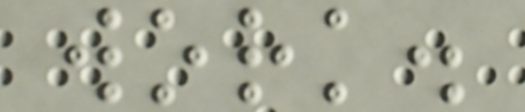work.
